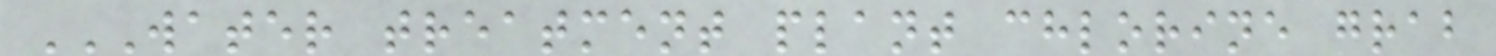WATER TREATMENT PLANT CHLORINE GRAB
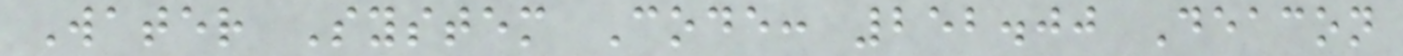Water System Code: 252.00 Deacon
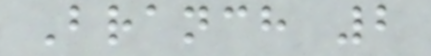Branch 2
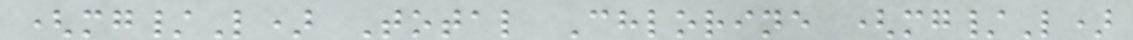(mg/L) Total Chlorine (mg/L)
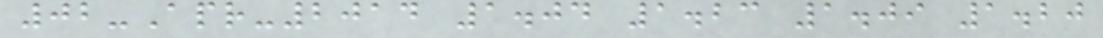02-Apr-2014 1.04 1.23 1.09 1.20
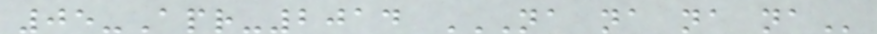05-Apr-2014 NA NA NA NA
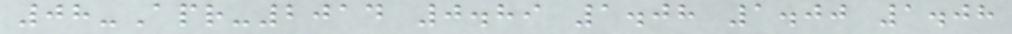08-Apr-2014 0.89 1.08 1.00 1.08
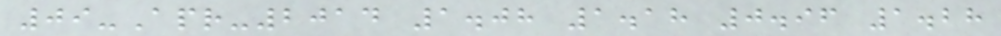09-Apr-2014 1.08 1.18 0.96 1.28
